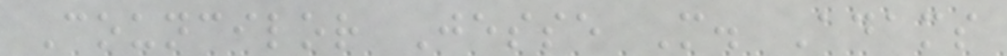Councilor Jesse M. Adams
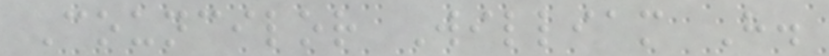Councilor William H.
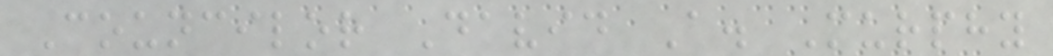Councilor David A. Murphy
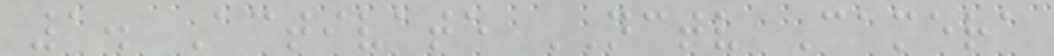1. Activate NCTV Camera
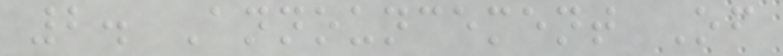2. Announcement Of
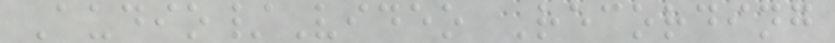Audio/Video Recording
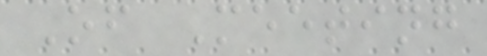Of Meeting
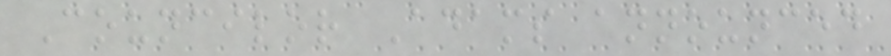Councilor Adams announced
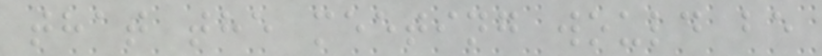that the meeting would be
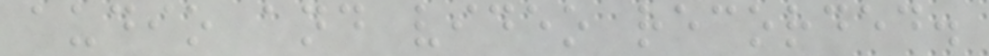audio and video recorded.
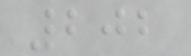202
